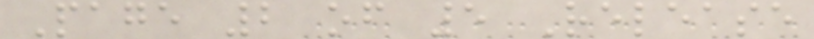Page 2 of 5 Release
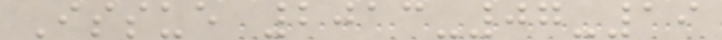Issue 2013-07-19
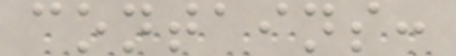contains:
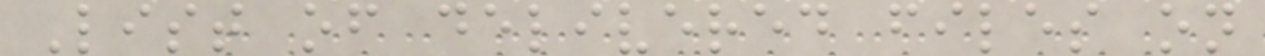List of delivered files on
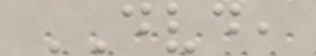DVD,
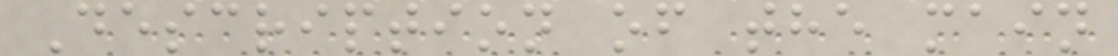Description of the main
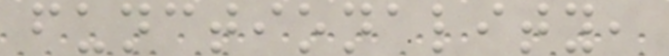functionality,
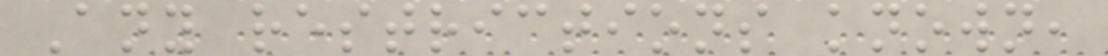Any restrictions known,
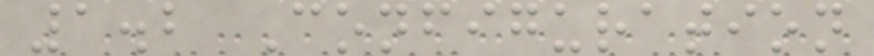1.2 Configuration
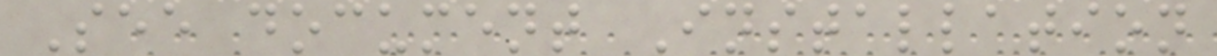See document Installation
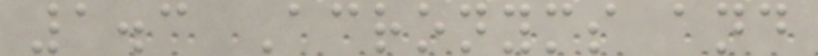1.3 Acronyms and
